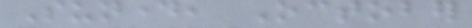Sunday, October
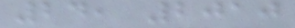24, 2010
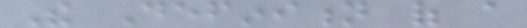The Definition of a
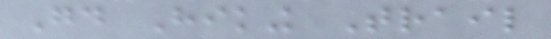Good Hiking Trail
